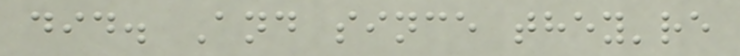did. And since they're
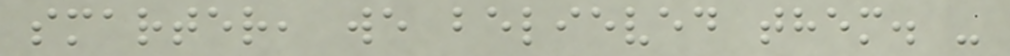smarter, we believed them. -
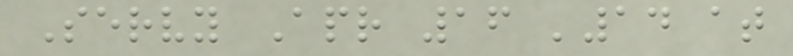Servy Apr 16 '14 at
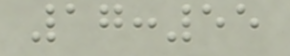17:55
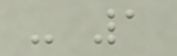- 1
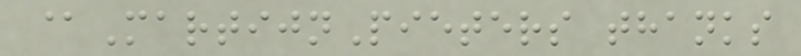@MartijnPieters thanks
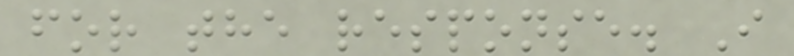for the response. I
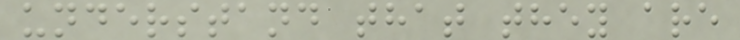understand that they are
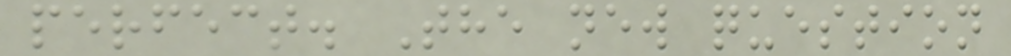perfect. The new question
